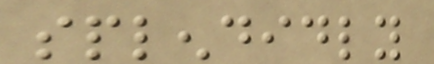splendidly
